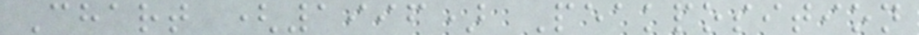Chart (1996) Peakposition
